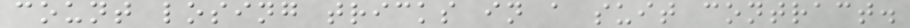count losing tricks in a suit contract.
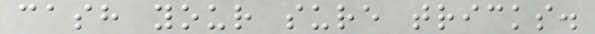cash your sure tricks.
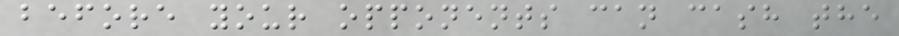before your opponents can cash the
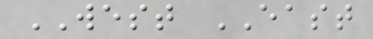WEST EAST
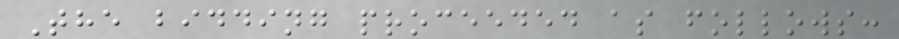The bidding proceeded as follows:
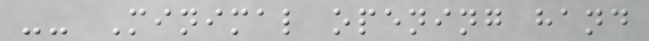-- Minimal opening hand
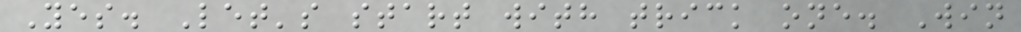Yes. Let's start with trick one. Win
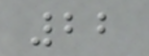22
